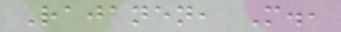Rajanen, M.,
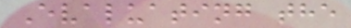Evaluating the
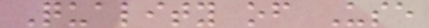Quality of Use
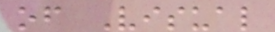of Visual
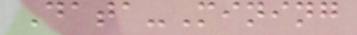Data-Mining
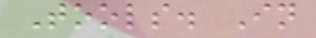Tools. In
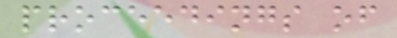proceedings of
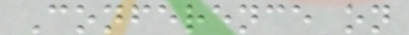Conference on
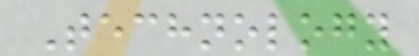Technology
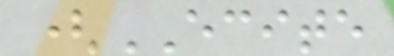(ECITE
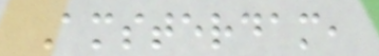Amsterdam,
